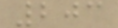203
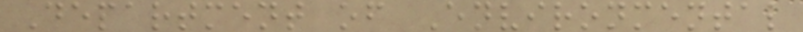Department of Environmental
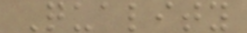Quality
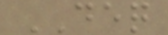DEQ
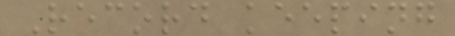Record keeping
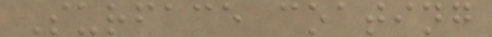Surface coating
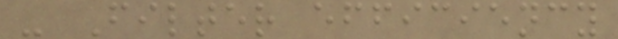- Filter efficiency
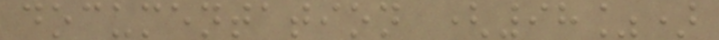documentation (98%)
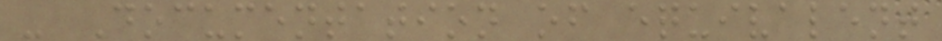- Documentation of equivalent
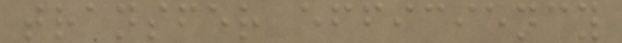transfer efficiency
